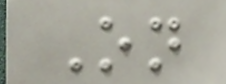On
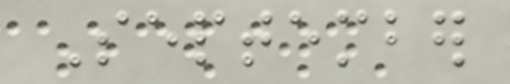September
